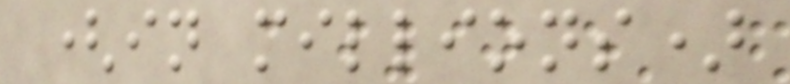(in millions)
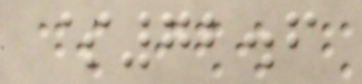$72.6
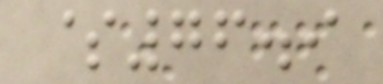$76.9
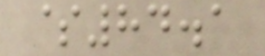$84.1
